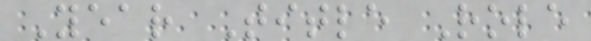Year Title Role
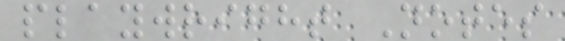playwright Notes
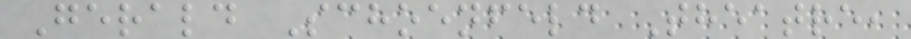Gerald Schoenfeld Theatre,
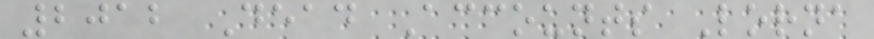2012 Dead Accounts Lorna
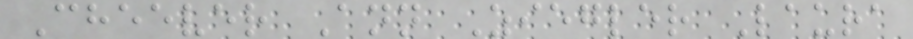Cheever Ann Ziegler Laura
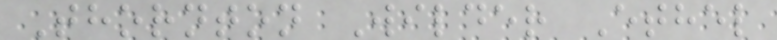Thornton Wilder Ethel
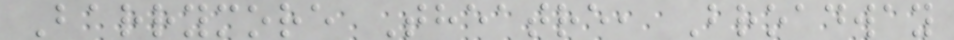Barrymore Theatre, Broadway
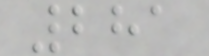281
